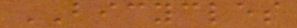BICYCLES
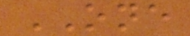ONE
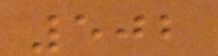502
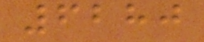6280
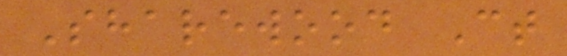Sharewood Ct
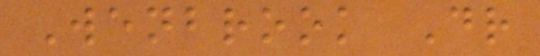Wenbrook Dr
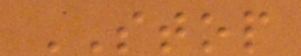STOP
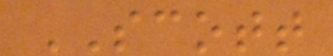SCOTT
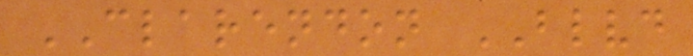CLARENDON BLVD
